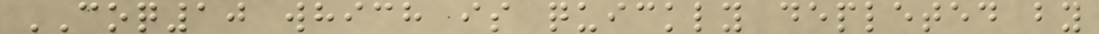COQ10 which is quickly depleted by
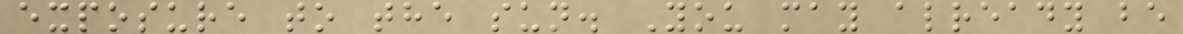exposure to the sun. You may already be
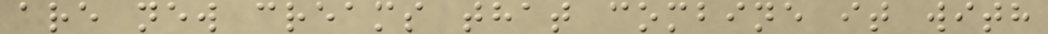are new creams that combine it with
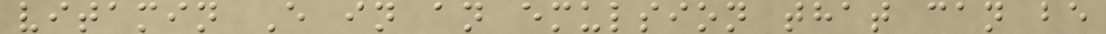vitamin E in an emulsion that can be
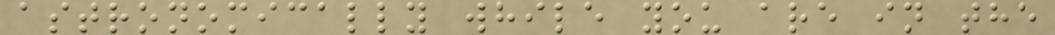astronomically while you are in the
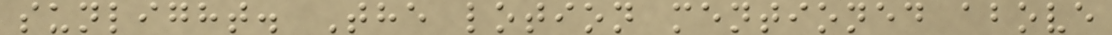sunlight. The lotion mentioned above
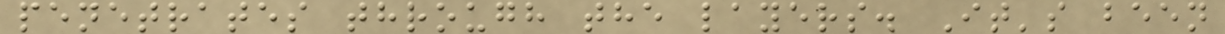penetrates through the layers. It's been
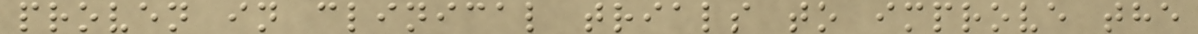proven in clinical trials to improve the
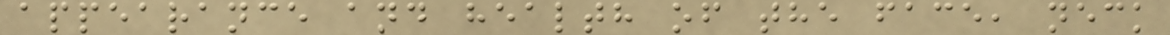appearance and health of the face, neck
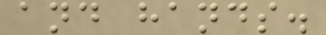and hands.
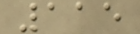115
